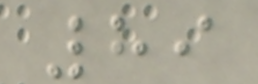89
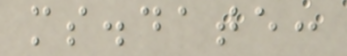ms.date:
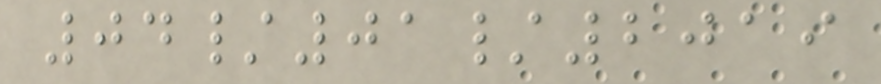04/01/2019
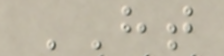HT
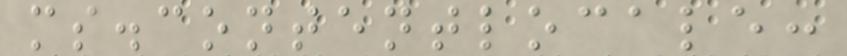ms.contentlocale:
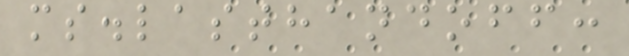ms.lasthandoff:
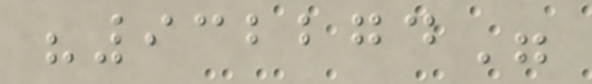"932274"
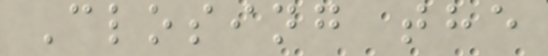Closing the
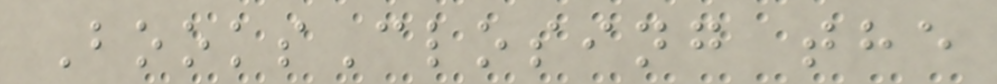BooksClosing the
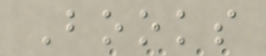Books
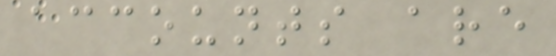accounts are
